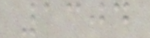1304
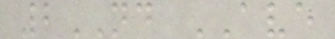2ND AVE
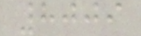8009
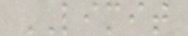LIMIT
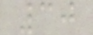30
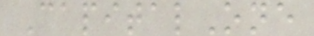CapitalOne
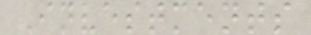Investments
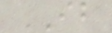IB
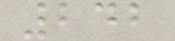242
